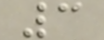3
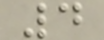4
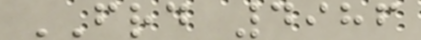FRD 4986
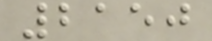2150
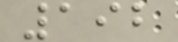192
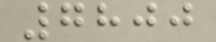7800
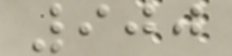900
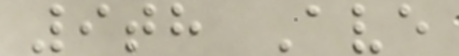9th Ave
